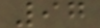97
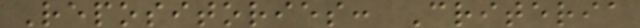Repositories: Criteria
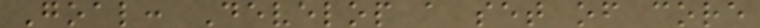Goal: Develop a set of core
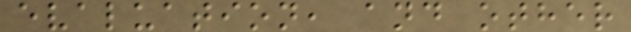evaluation, and other
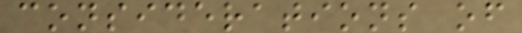considerations of
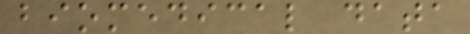biomedical data
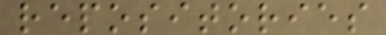repositories
